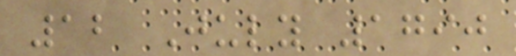12 July 1790
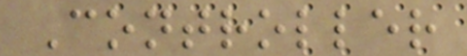Controller
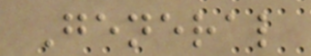General
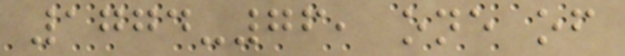1774-76, one of
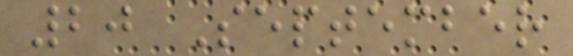20 September
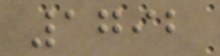1792
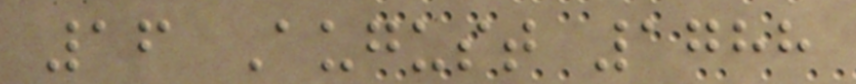16 August 1788
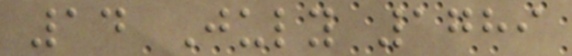14 July 1789
